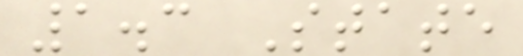1.3 State
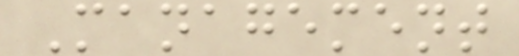Management
